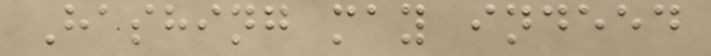Hashing may indeed
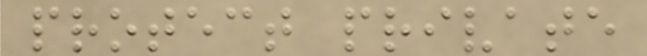protect private
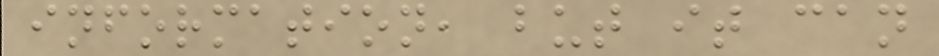information, but it can
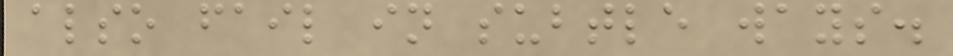also fail in subtle ways.
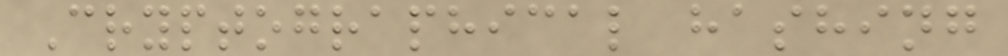Cryptographical hashing
